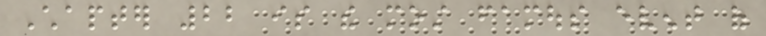Chapter 22 is the most famous event of
